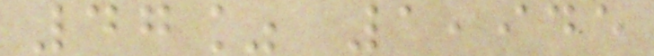47% 1,945
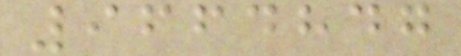9664847
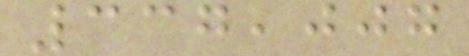337,007
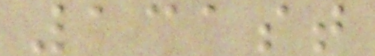131st
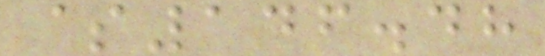$146.48
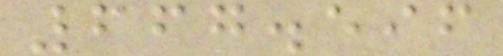667.596
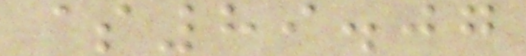$89.07
